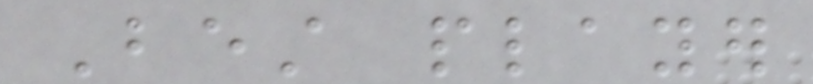Best player
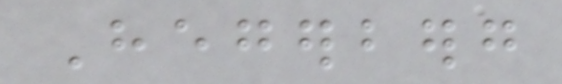Hegerberg
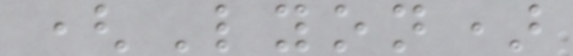(Lyon)
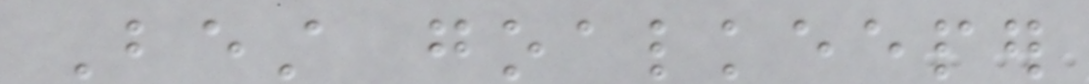Best goalkeeper
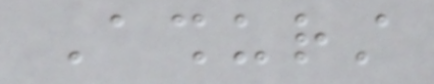Ashurst
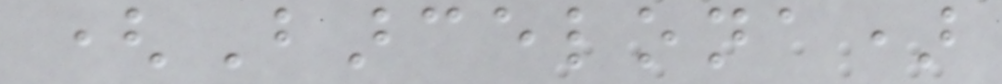(Barcelona)
